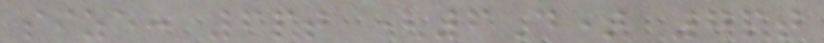size: 6pt (6D) 7pt
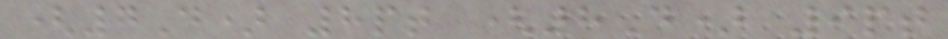(7D) 8pt (8D) 9pt
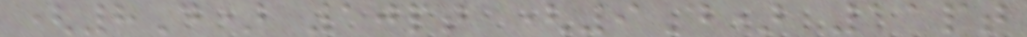(8D) 10pt (9D) 11pt
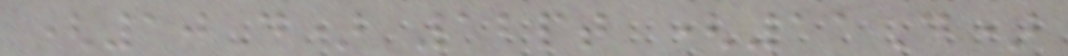(10D) 12pt (11D)
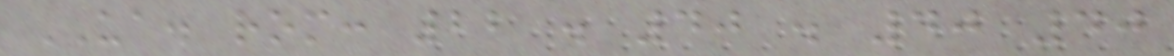UA. rom: 22 . 40 . 40 40
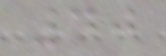40
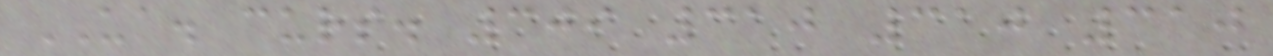UA. curs. 309 310 310 310
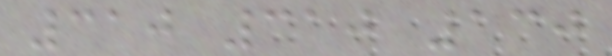310 310 130
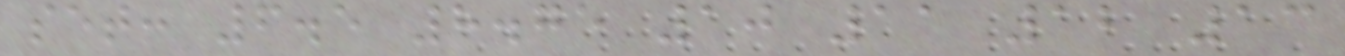set: 6.5 8.75 10 11 12 13
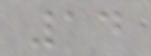14
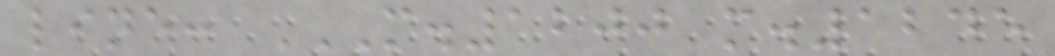line: M.1200 M.1245
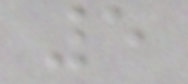5
